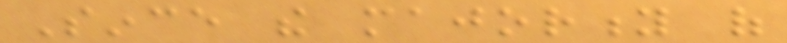Since the majority of
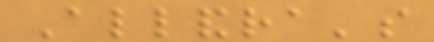Allandra's
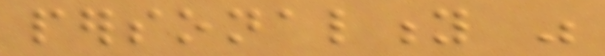personality was
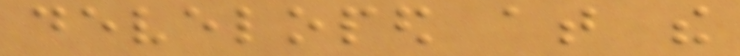developed at the
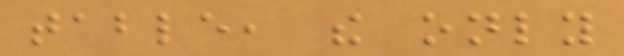table, the only
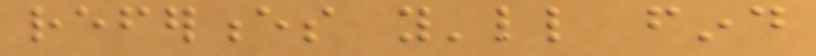references you'll find
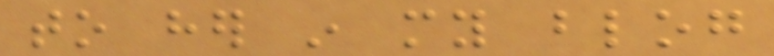to her in my blog
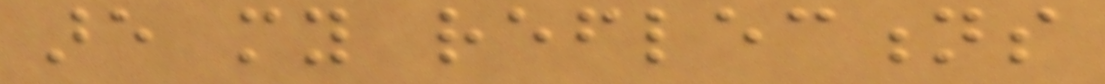are my reflections
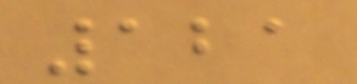121
